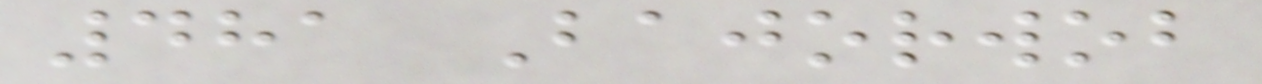481 Bajorwob
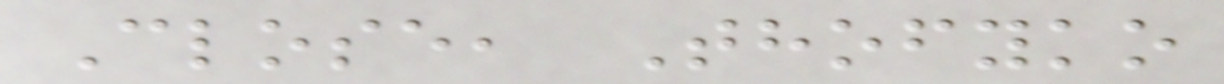Close, Thofyko
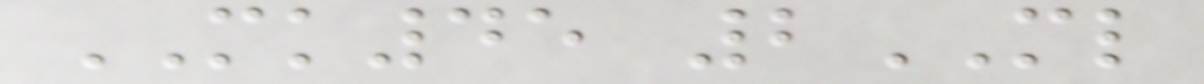MK45 2ML
